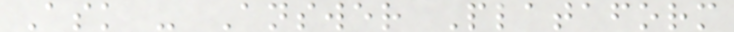Ask - Answer Plataform
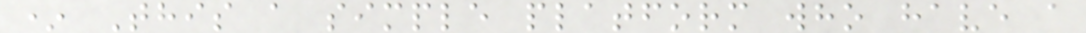* This a simple platform who have a
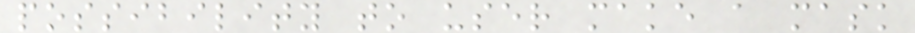possibility to user make a mask
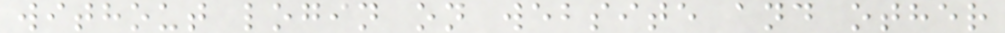without login on website and other
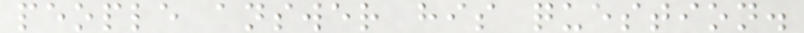people answer his question.
